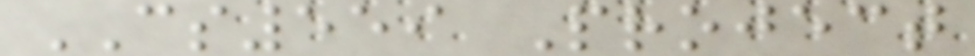CS559 Project
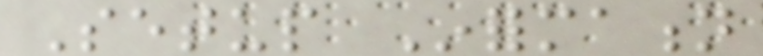Setup Information
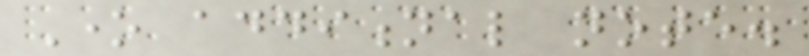One additional note.
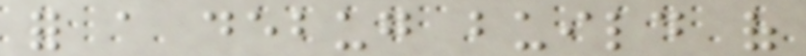for a debug build of
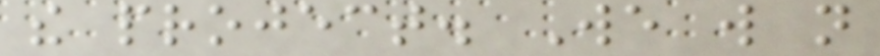the project. We will not
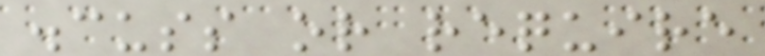discuss or require
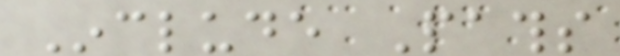Include Paths
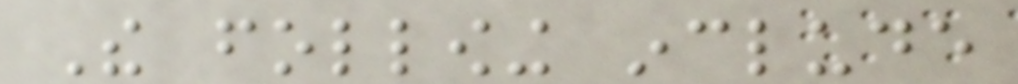The following include
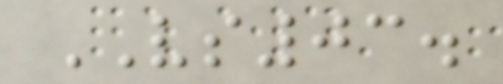VS03.
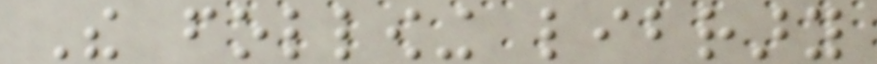The following library
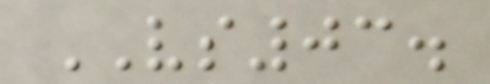VS03.
